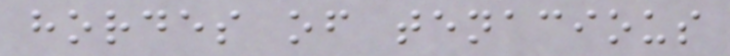hordes of tenacious
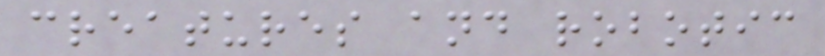creatures and robotic
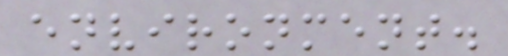environment.
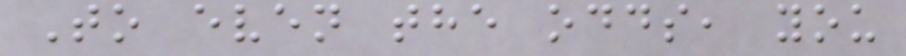To even the odds, you
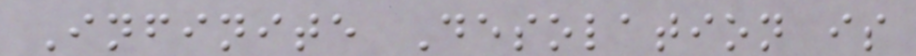Infinite Desolation is
